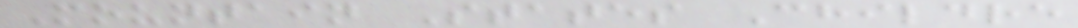Mountain States Childre
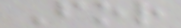For
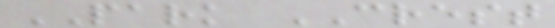PARK CREST
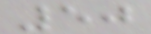50
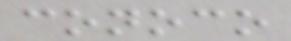conoco
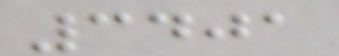3401
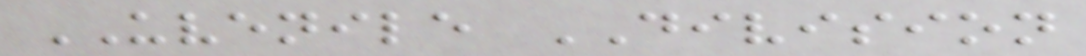UVENILE DIVISION
